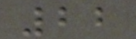22
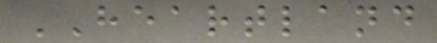HEARTLAND
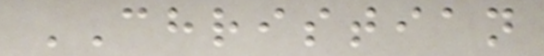CHRISTIAN
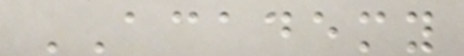ACADEMY
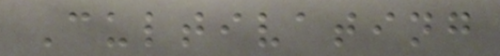Cultivating
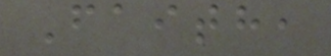Faith,
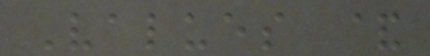Values &
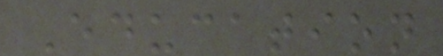Education
